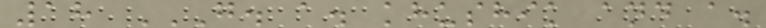18 G. A. KHUSHIK AND A.
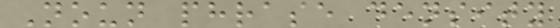Noun phrase density
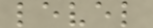level
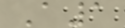A1
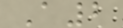A2
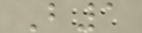B1
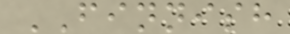FINNISH
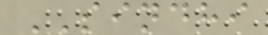SINDHI
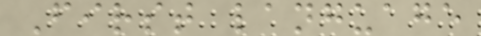First language
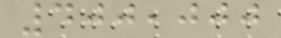400,000
